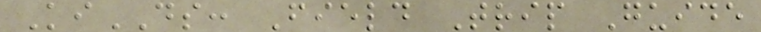KiDS: Field Trip Guide
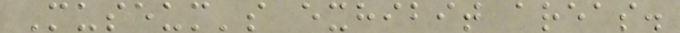Museum's exhibit areas.
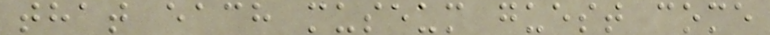that each museum guest come
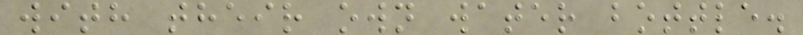with their own water bottle.
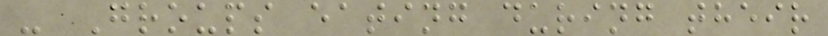- Groups eating during their
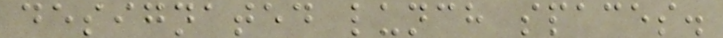designated lunch spaces.
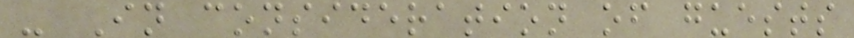- In consideration of guests
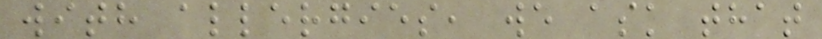with allergies, we ask that
